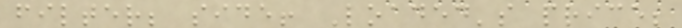filter; side! Loaded's price;
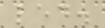led.
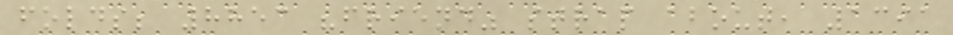folds; 8853 "friend" strap about, 1391
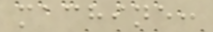machine:
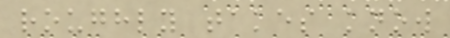roughly takes know
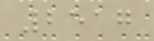2517
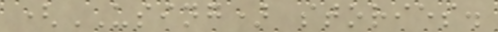(USING) stories.
